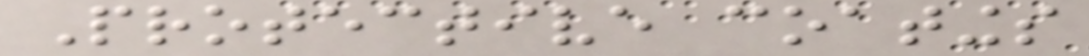Protective coatings
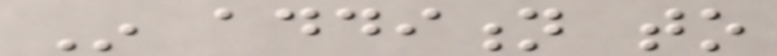In addition to
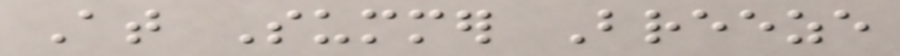At Summer Breeze
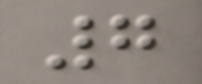7
